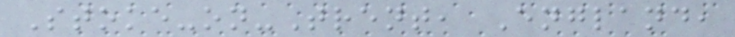Stoke-on-Trent, England,
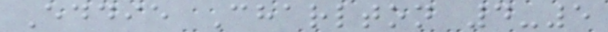Eddie Charlton 4-5
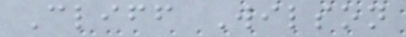Cliff Wilson
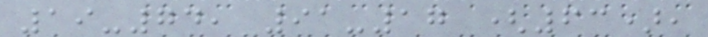19-74, 91-17 (63),
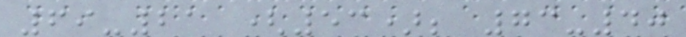69-21 (53); 73-40
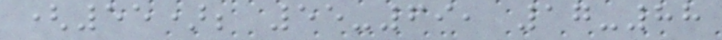(55); 55-69, 17-88
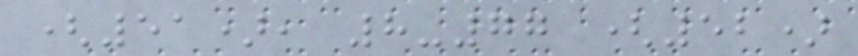(51), 8-77 (52)
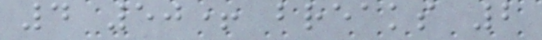4 50+ breaks 2
